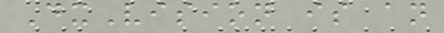DxVision is an
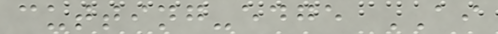cutting-edge AI
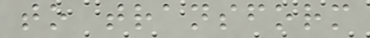to transform
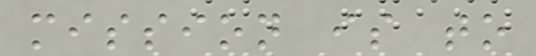mission is to
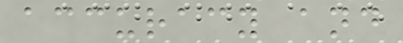accuracy and
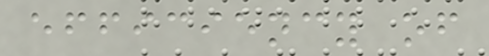efficiency of
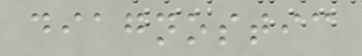diagnostic
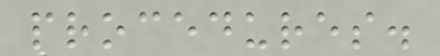procedures.
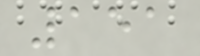151
